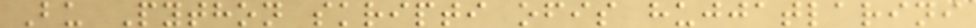Bu Python skripti ofis hujjatlarini
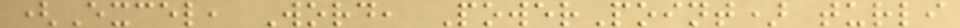(Excel, Word, PowerPoint) turli
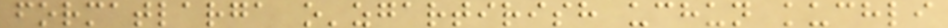formatlarga o'zgartirish uchun kuchli
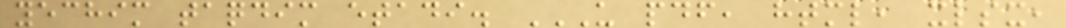yechim taqdim etadi. U PDF, HTML, XLSX,
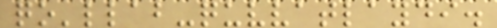qo'llab-quvvatlaydi.
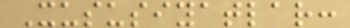Xususiyatlar:
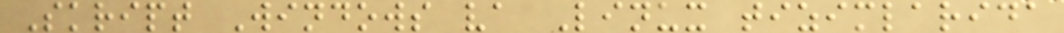Skript Windows va Linux tizimlarida
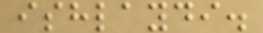ishlaydi.
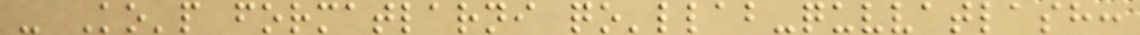- Ko'p formatlarni qo'llab-quvvatlash:
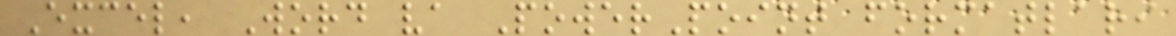Excel, Word va PowerPoint formatlari
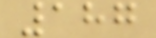187
